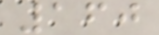160
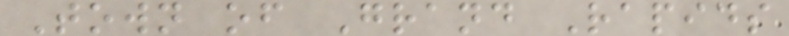Town of Grand Rapids
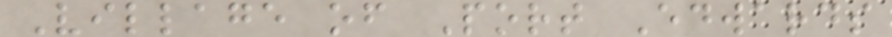Village of Port Edwards
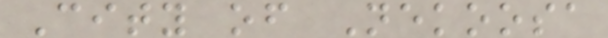City of Nekoosa
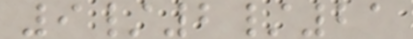9/2/21
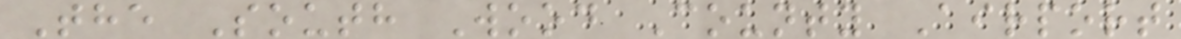The South Wood County Airport
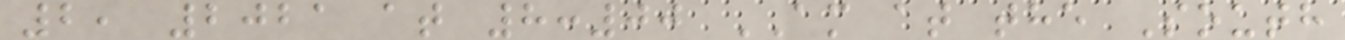2, 2021 at 8:00 AM at the South
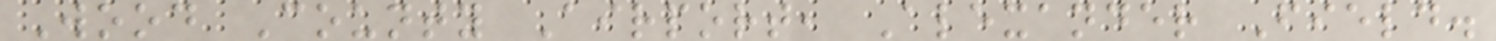Wood County Airport, Alexander Field.
